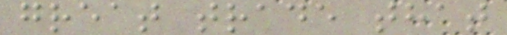great trade that
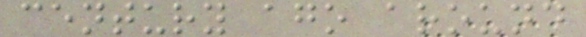century ago around
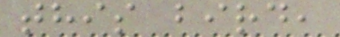this bird,
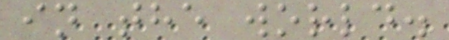in the world.
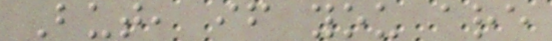But, if you are
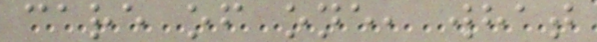care of one, what
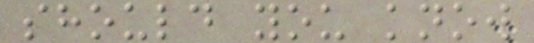should you know
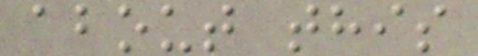about this
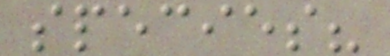species?
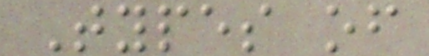Types of
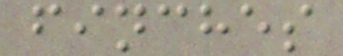finches
